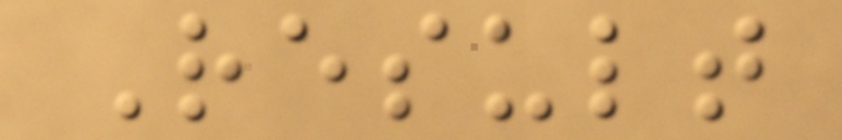Result
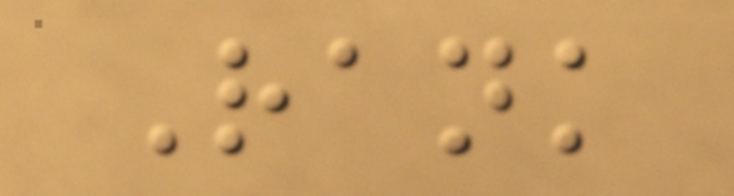Rank
